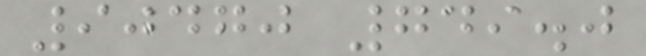90470 749.0
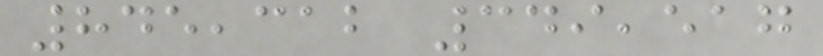845,312 349,517
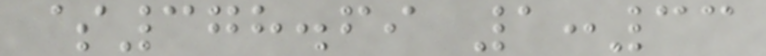$378.69 1:33
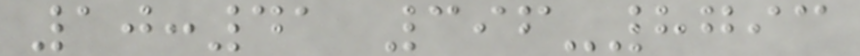10:41 396-8793
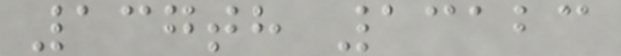137th 13123
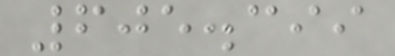605.399
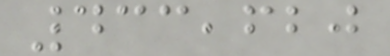433,620
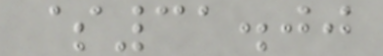$31.00
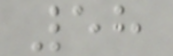58
